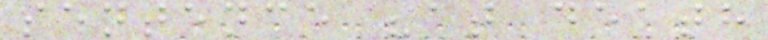sentence "at death
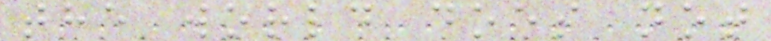the world does not
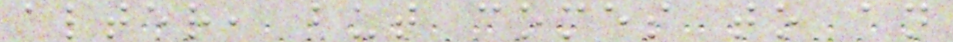alter, but comes to an
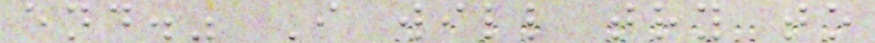end." I will try to
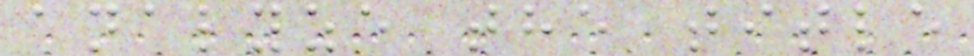analyze the title
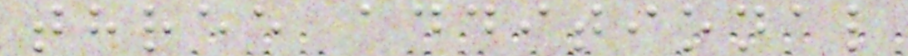three additional
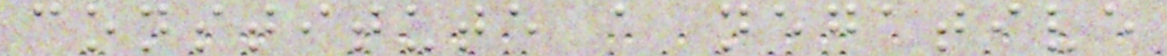constitute a negative
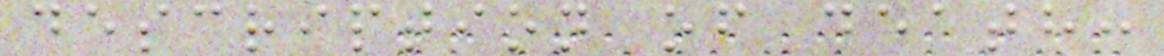description of death:
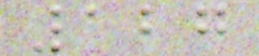127
